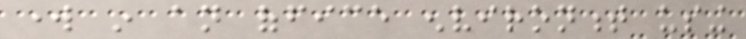work in an office environment using
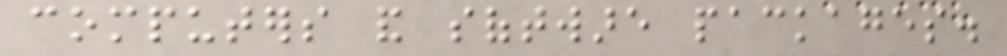computers and software packages.
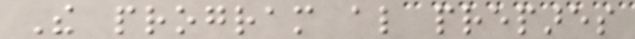The program also prepares
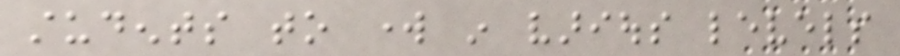students to work in various levels
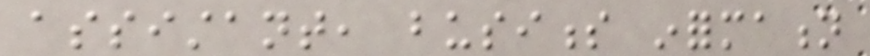assistant, business information
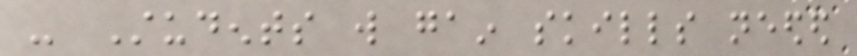- Students will gain skills needed
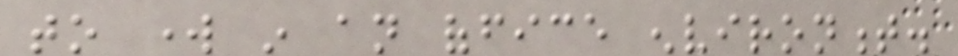to work in an office environment.
